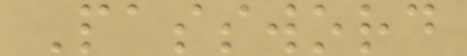Password
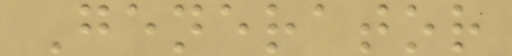Generator
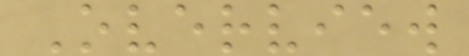Overview
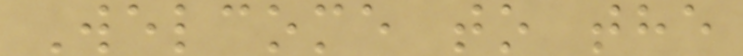Welcome to the
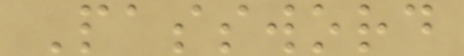Password
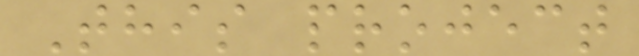This project
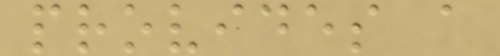provides a
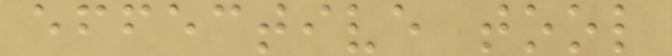effective tool
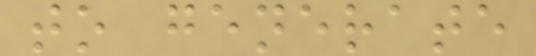to generate
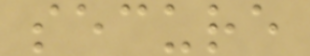secure
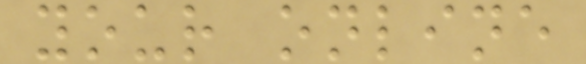your online
